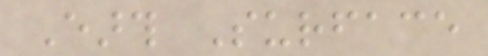Earth Surface
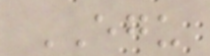EGU
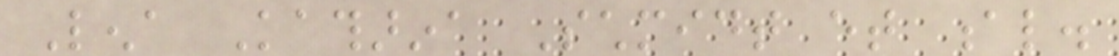Lena Katharina Schmidt et al.
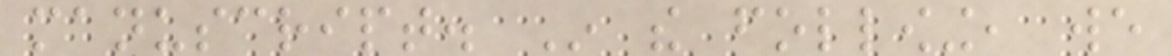manuscript. In the following, we
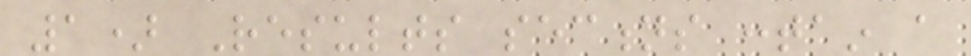1) Results sections contain a
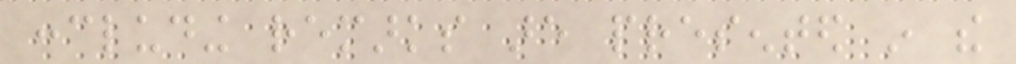concluding remarks are presented in the
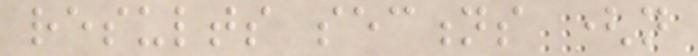results sections (not
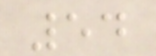54
